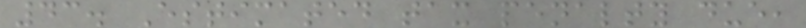43. Estimated tax penalty due,
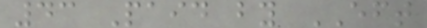43 Paid by EFT
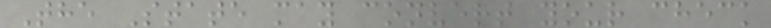The State may convert your check
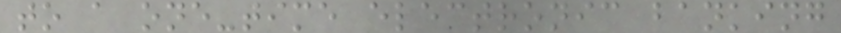to a one-time electronic banking
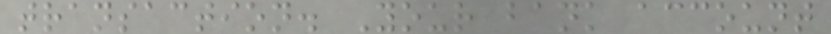transaction. Your bank account
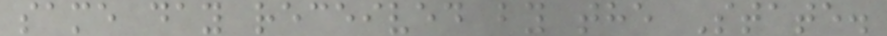same day received by the State.
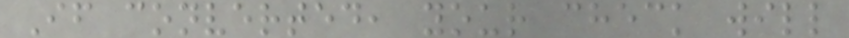If converted, your check will
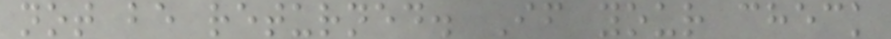not be returned. If your check
